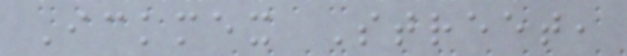Ickmex Street,
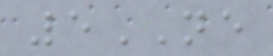5NE
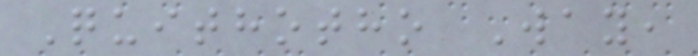Quithotho Way,
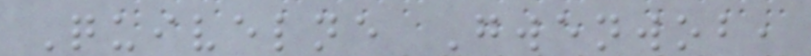Quivelne Gwenwob,
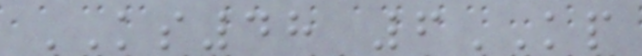KS48 6KP
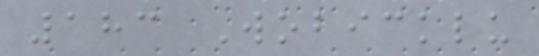183 Wobicklu
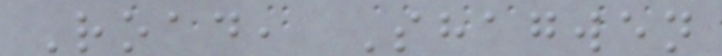Road, Shagwen
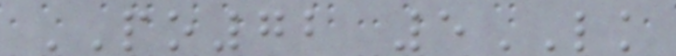PO72 5LK
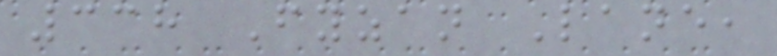338 Fyzan Lane,
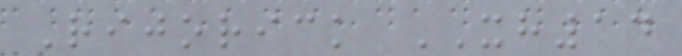Rijorick XH14
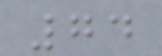74
